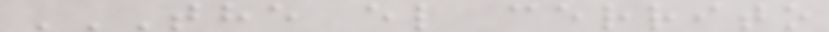THE EL CERRITO
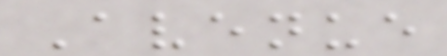Avenue
